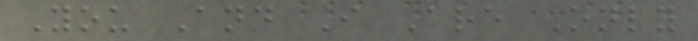You And I Are Only
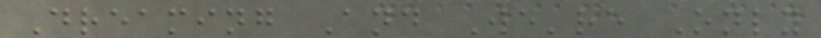Dreaming And We're Only
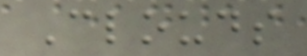Clouds
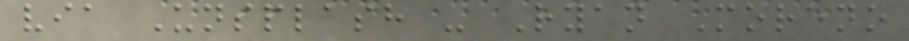via Unsplash - Ryan Moreno
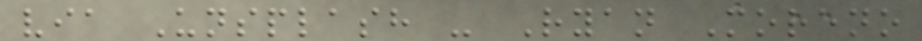via Unsplash - Ryan Moreno
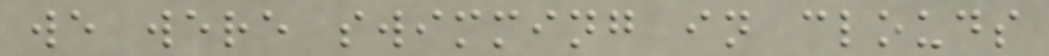we were swimming in clouds
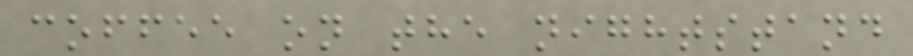coffee on the nightstand
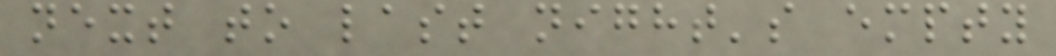next to last night's empty
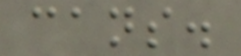cans.
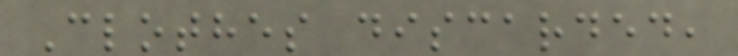Clothes discarded,
